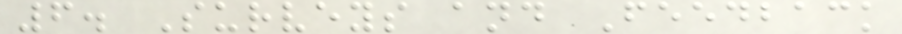6. Surveys and Feedback
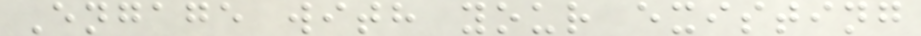Engage with your existing
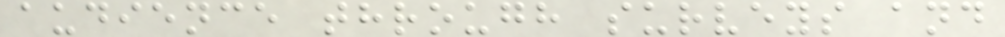audience through surveys and
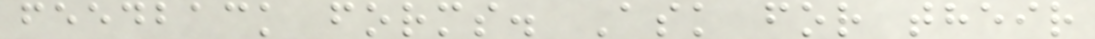feedback forms. Ask for their
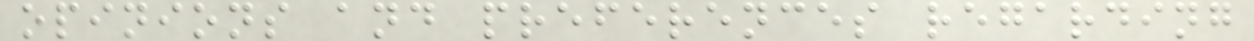opinions and preferences regarding
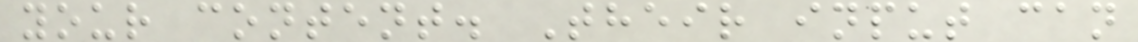your content. Their input can
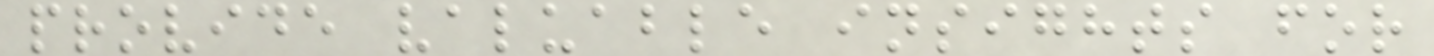provide valuable insights for
